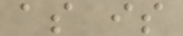as is
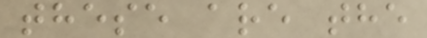these are the
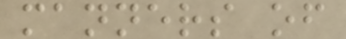manners of
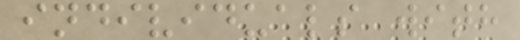individuals with
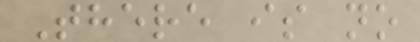There is no
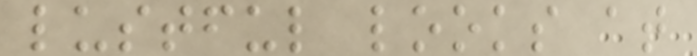lustful looks at
